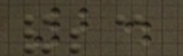2.
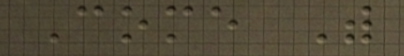Come With
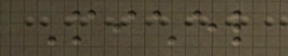Michel
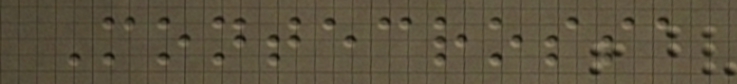Montecrossa
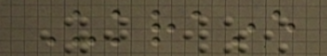Ukraine
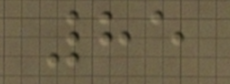85
